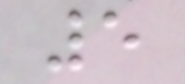5
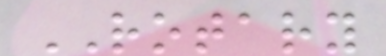ROTARY
